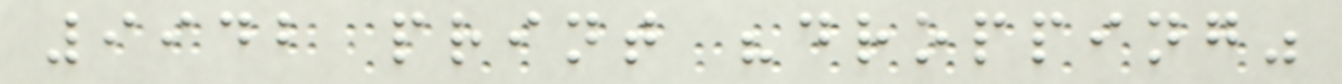9942 print "dropping"
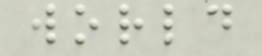world
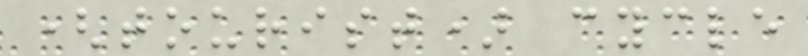(tourist) cycle
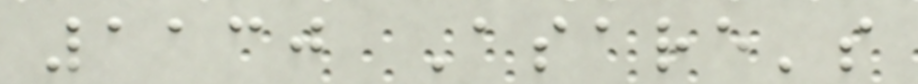1130 Asare's
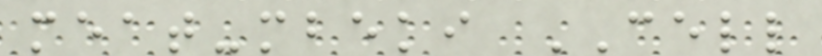meat-mbeki CELL
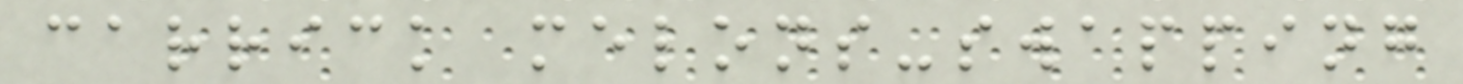carrick melons-swapping
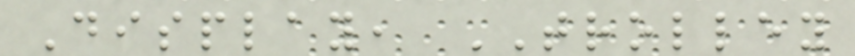Display, TROLLEY
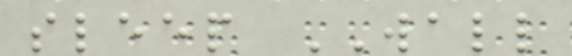sleep WALL
